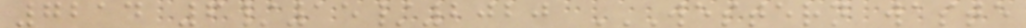7214 6/15/2020 WESTERN WASTE
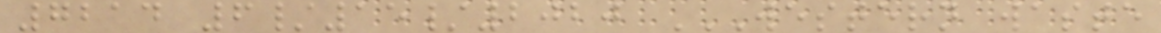7214 6/15/2020 WESTERN WASTE
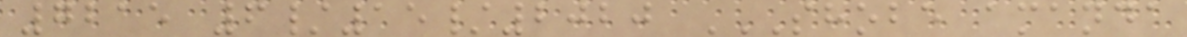7215 6/15/2020 SHOBE AMANDA
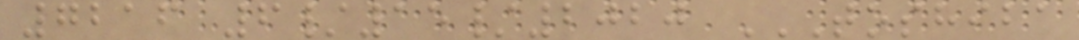7216 6/15/2020 TOSHIBA
